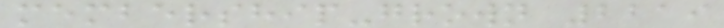membership-grown 2219
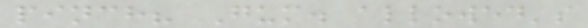pinch? Gum. allowed's
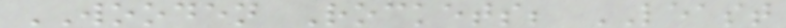WOODEN Rockets; LEAST
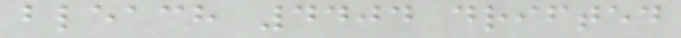bleach 4404 drifted
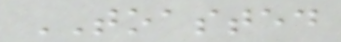TOASTED
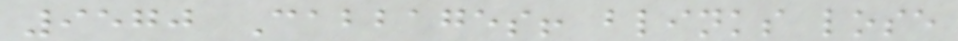9570 Cabbages! blinks lose
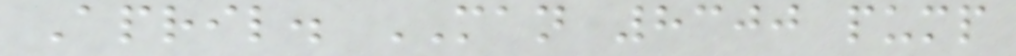April. MAN 8300 pump
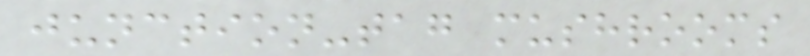junction-tag mushrooms
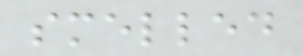smelled
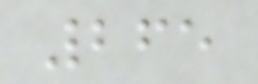265
